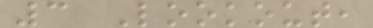3 Lookout,
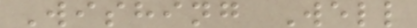Wishing Well
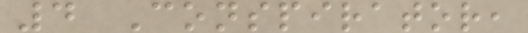4 Conspirator,
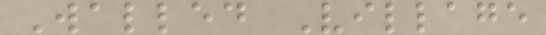Walled Village
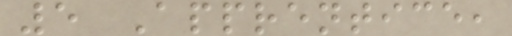5 Apprentice,
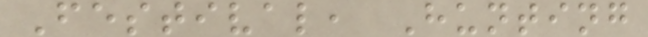Festival, Hunting
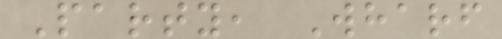Party, Wharf
